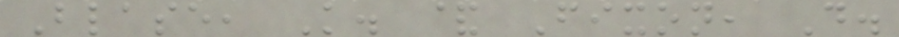Blase, K. & Fixon, D.
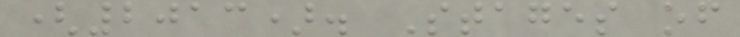(2013). Stages of
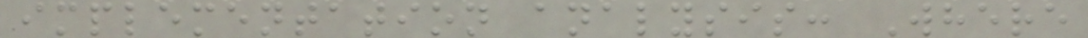implementation analysis: Where
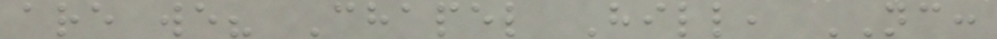are we? Chapel Hill, NC:
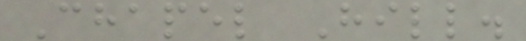Chapel Hill.
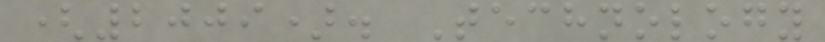(2009). Technology
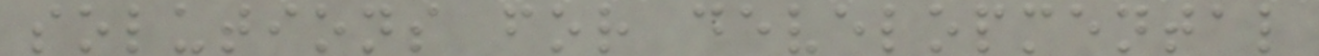solutions for developmental
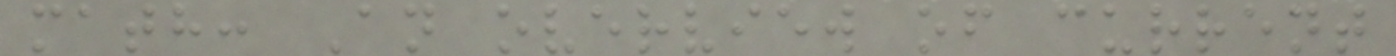math: An overview of current
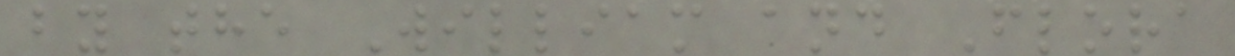by the William and Flora
